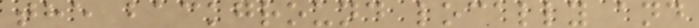the background locally and
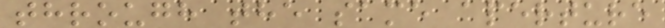through the same aperture
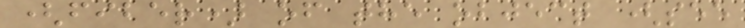(fiber) of the object (see
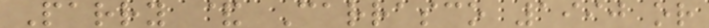Parry & Carrasco 1990 or
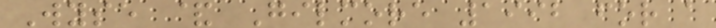Wyse & Gilmore 1992 for a
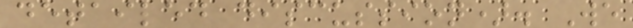detailed discussion). We
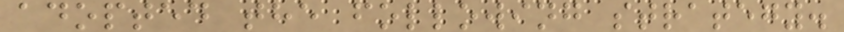adopted the following strategy.
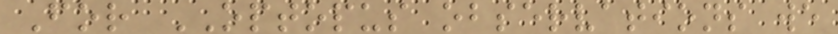For OPTOPUS observations we
